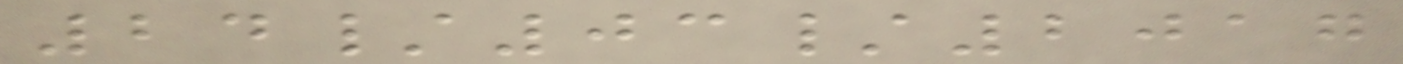24/03/2017
